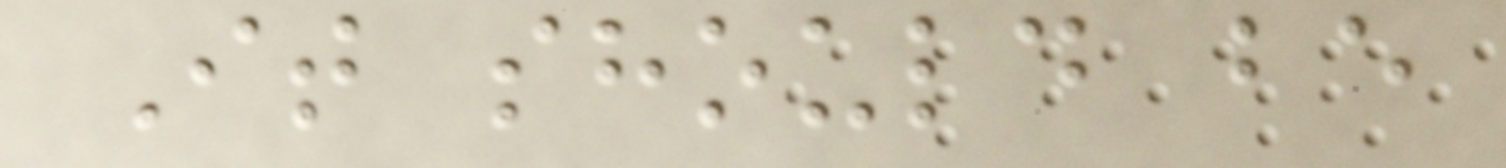It should be
